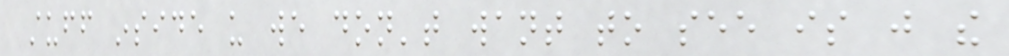stuff inside us we don't want to see is just the
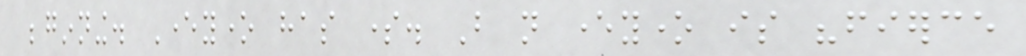beginning. Everyone has some. But not everyone is "fierce
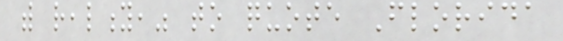with reality," to quote Florida
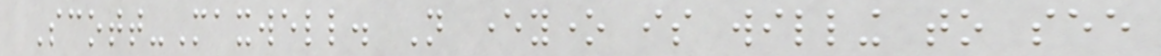Scott-Maxwell. Not everyone is willing to see
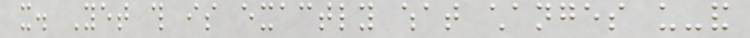it. Yet this is exactly what changes us-and
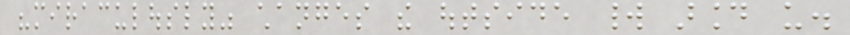"miraculously" changes the outside world around us.
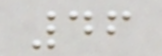46
